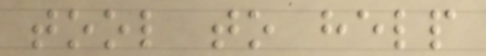tool to help
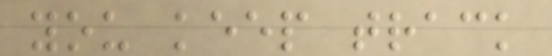you keep track
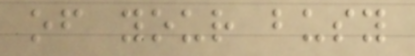of your busy
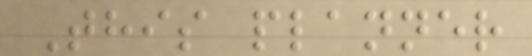This planner
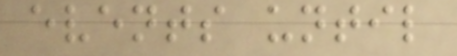events until
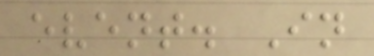event. In
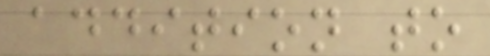addition to
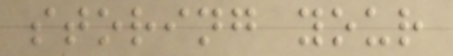storing your
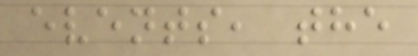events, the
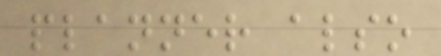planner also
